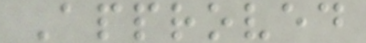Approved
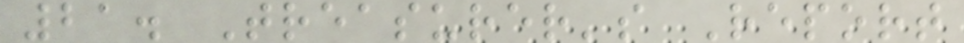21. Treasurer's Report
